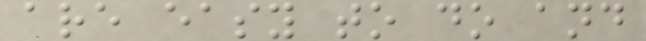are easy to do and
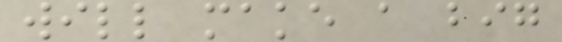will make a big
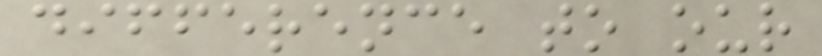difference to our
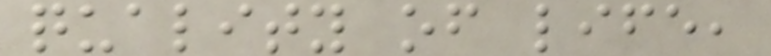quality of life,
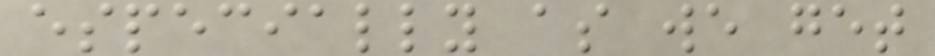especially as we get
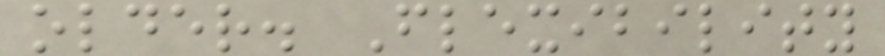older. Flexibility
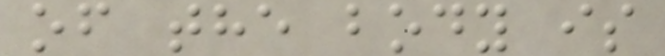of the body is
